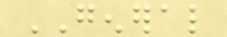GENERAL
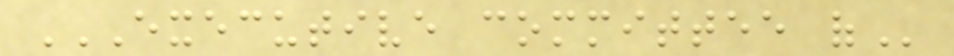EXECUTIVE COMMITTEE OF
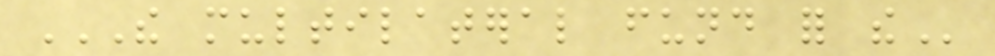THE MULTILATERAL FUND FOR THE
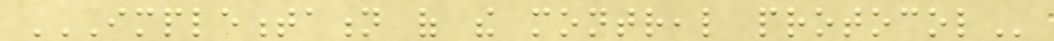IMPLEMENTATION OF THE MONTREAL PROTOCOL
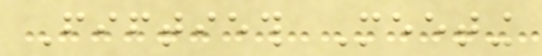Fiftieth Meeting
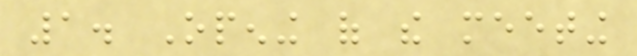1. Opening of the meeting
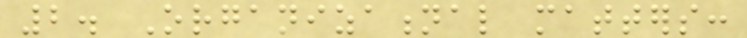2. Organizational matters:
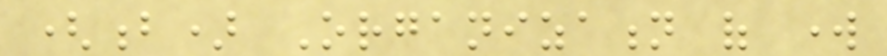(b) Organization of work
